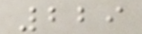229
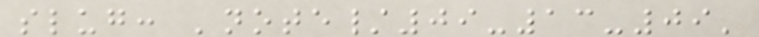slug: 'note/09-13-09'
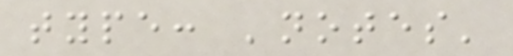type: 'notes'
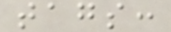tags:
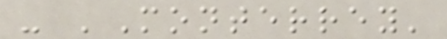- 'Monterrey'
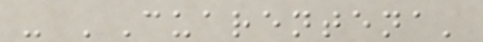- 'Cuarentena'
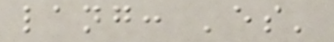lang: 'es'
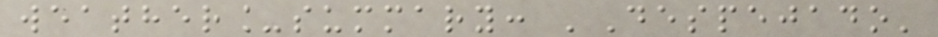weather_summary: 'Despejado'
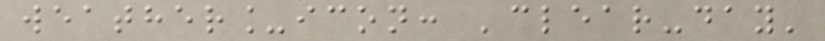weather_icon: 'clear-day'
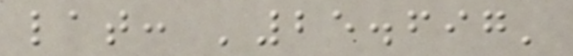lat: '25.697'
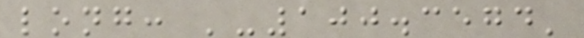long: '-100.3574'
